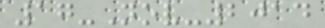17-Nov-2014
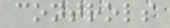controls
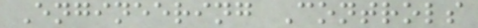Engineering Controls
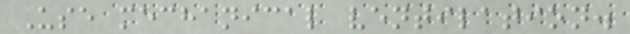Use mechanical ventilation.
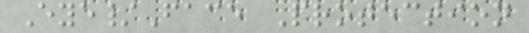Eye/Face Protection
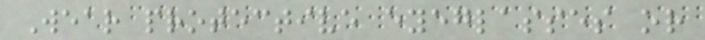Wear protective eyeglasses or
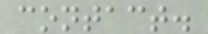contact.
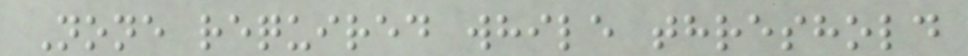None required while threshold
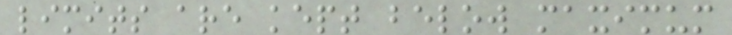limits are kept below maximum
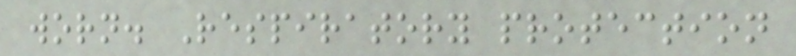worn. Respiratory protection
